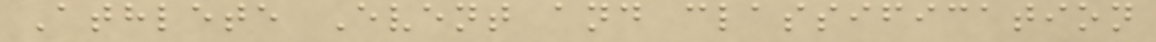Athlete Event and classification
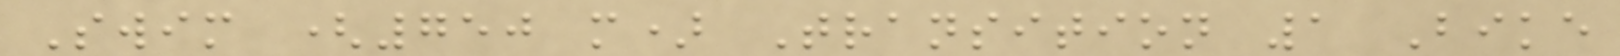Swim (750 m) Transition 1 Bike
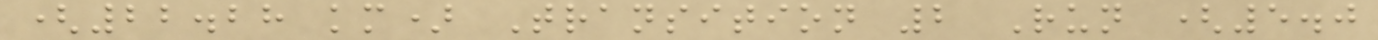(22.28 km) Transition 2 Run (5.0
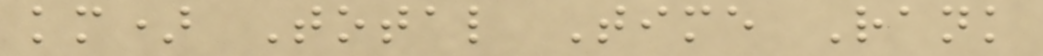km) Total Time Rank
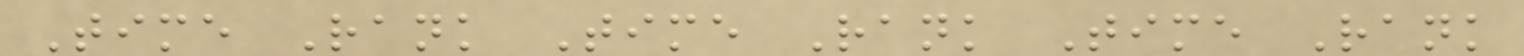Time Rank Time Rank Time Rank
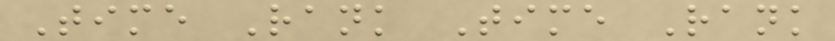Time Rank Time Rank
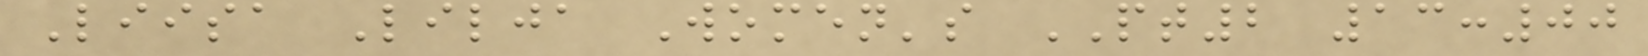Liisa Lilja Women's PT2 13:00
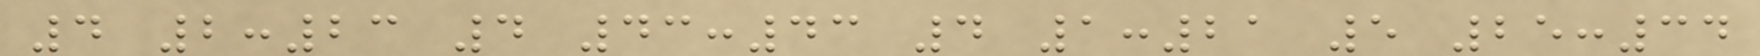4 2:23 4 43:43 4 1:21 5 25:34
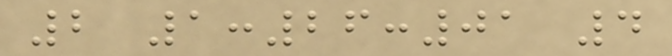2 1:26:01 4
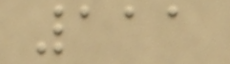111
